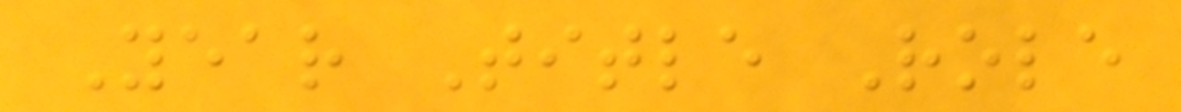Year Title Role
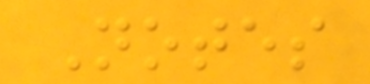Notes
